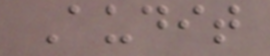Audit
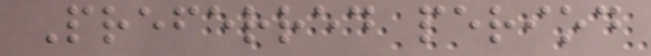Preferred period
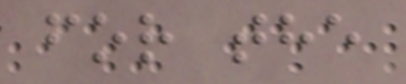for the
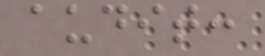audit:
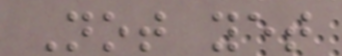Not yet
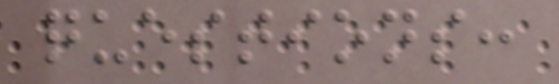questions:
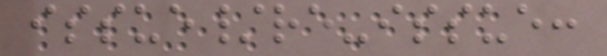issue/re-issue:
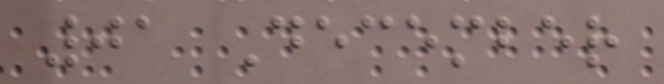01 December
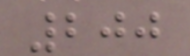200
